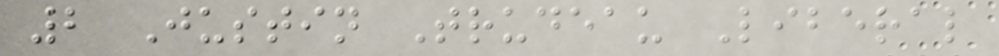2 Justin Trudeau Liberal
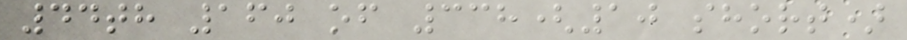44th 160 of 338(10 short)
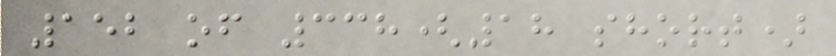152 of 338(18 short)
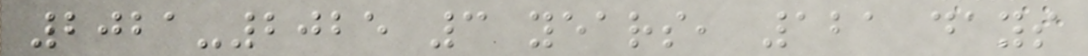2021-2025 3 years, 121 days
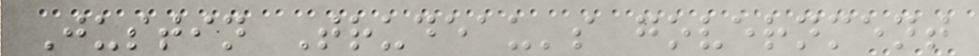Justin Trudeau's government
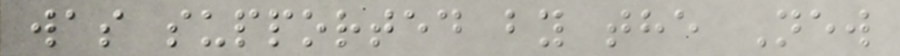was supported by the New
